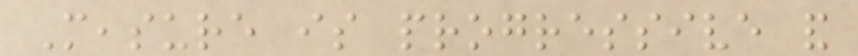Measure is progressive and
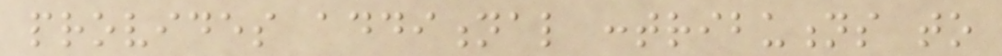provides additional contributions to
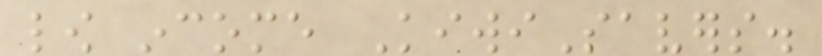low income KiwiSavers.
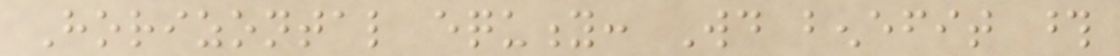Horizontal equity: Would benefit those
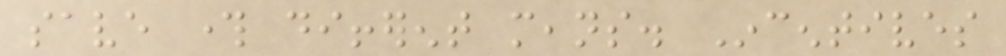save through different means. Incentives
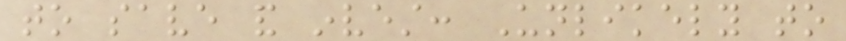to save and invest: Unlikely to
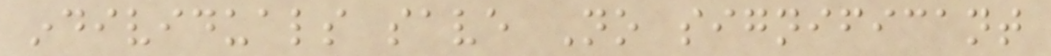individuals save No significant
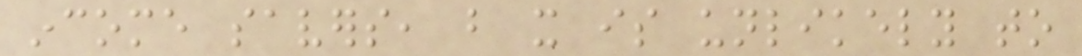income savers, but it is unlikely to
